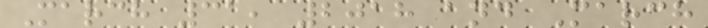March 31, 2018 and March
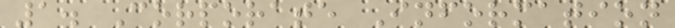1. Corporate Information
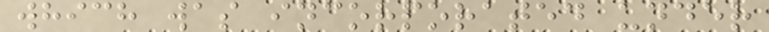which was incorporated under
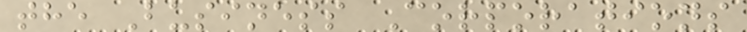the Business Corporations
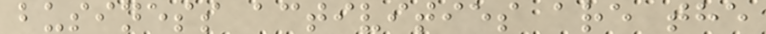business activities are the
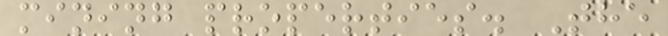mining properties. The
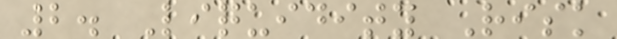2. Liquidity Risk
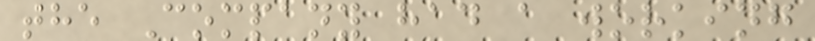the Company had a working
